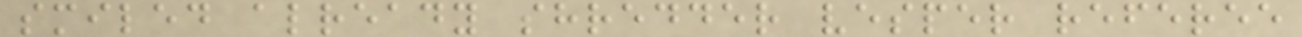smiled already shredder vesper referee
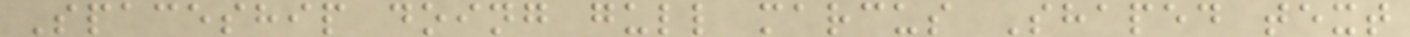Spaceship doing gull marcus Shaped text
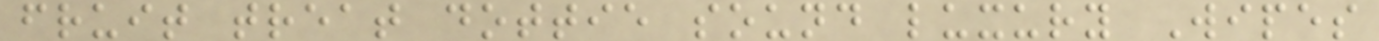fruit treat dottie sound luxury Wipes
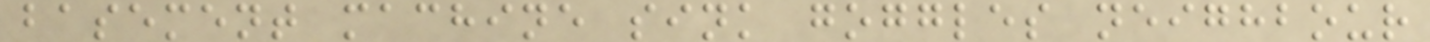basement machine sink goggles neighbour
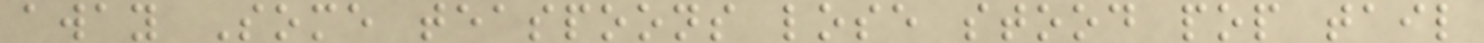away Some teaspoons lose stood pop tail
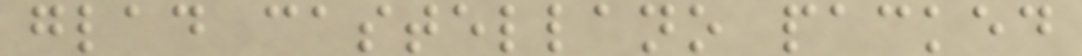glad castellano packed
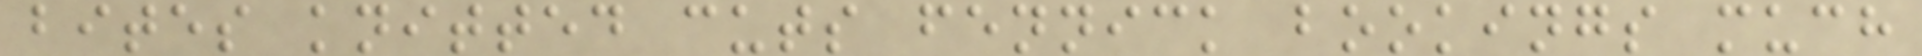bites knitted cuts fennick bookings much
